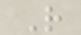R
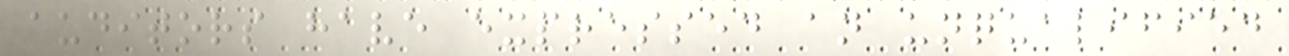auditors have expressed an unqualified
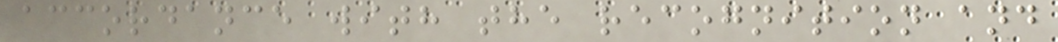accordance with the recognition and
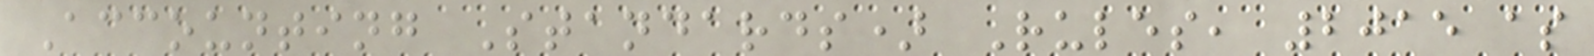Accounting Standards) Rules, 2015 as
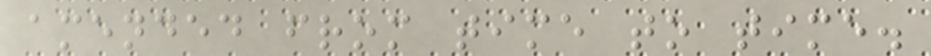amended from time to time.
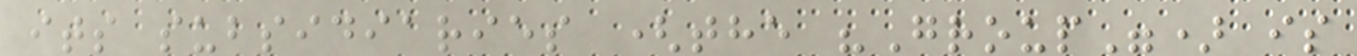its subsidiaries (the "Group") is
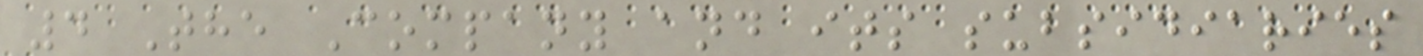4 The Company and its subsidiaries
